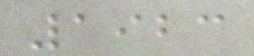1923
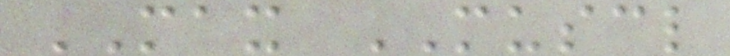MAX MUSCL
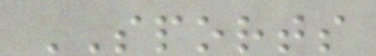SPORTS
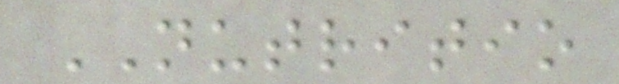NUTRITIO
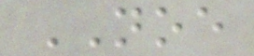NOE
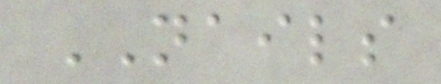NAILS
